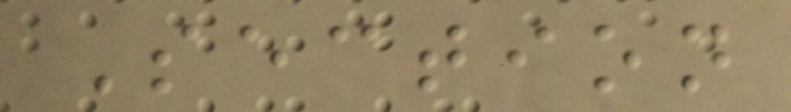Section
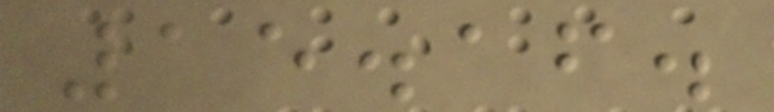15.16.
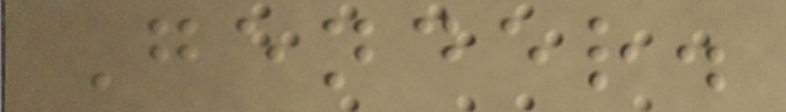Gender.
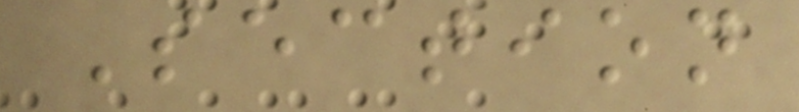Section
